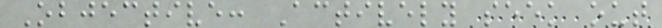Objective: Actively seek out
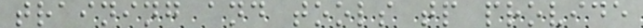training and tools tp provide
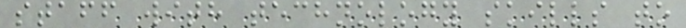staff with technology skills to
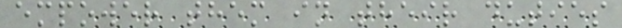empower them in their duties
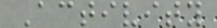Activity
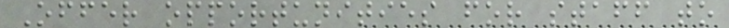Offer opportunities for staff to
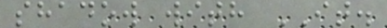shadow with IT.
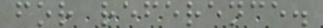for reference.
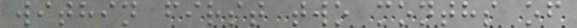within first two months of
